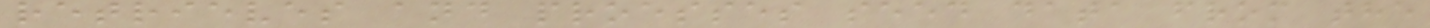retrieves and proesses seed data from the
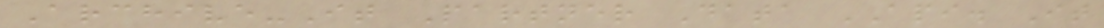Archive-It Partner Data API. It
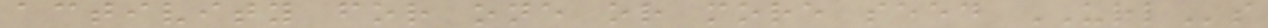activity for one or more seed URLs
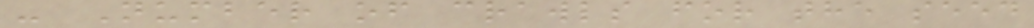- Number of crawls for the seed
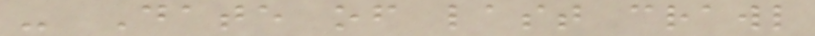- Date of last crawl
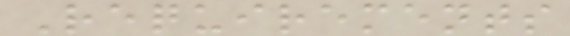Requirements
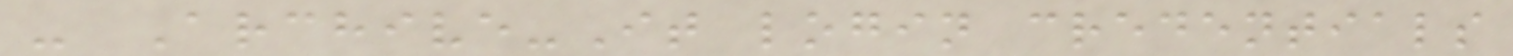- Archive-It login credentials
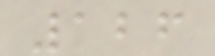126
